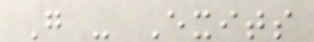G - Exits
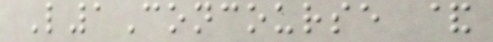L1Concourse &
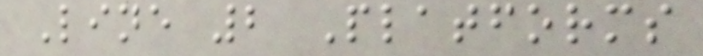Line 2 Platforms
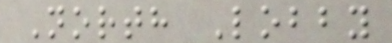North Lobby
